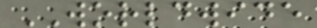WORLDWIDE
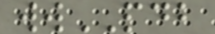wwPDB
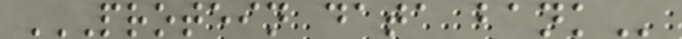PROTEIN DATA BANK
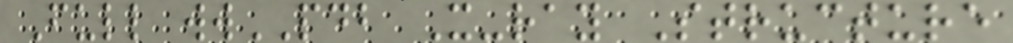Full wwPDB X-ray Structure
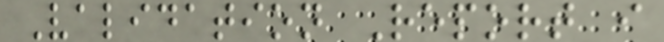Validation Report i
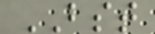BST
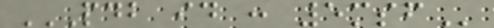PDB ID : 5MSF
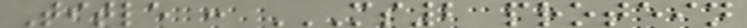Title : MS2 PROTEIN
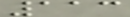113
